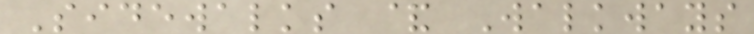Sidewalks & Walkways
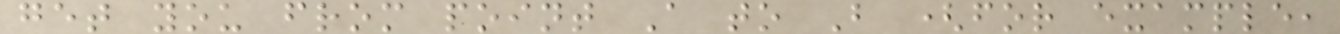get you from point A to B (for example,
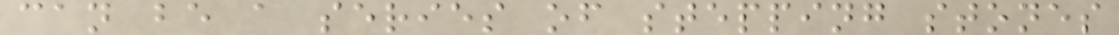can be a series of stepping stones
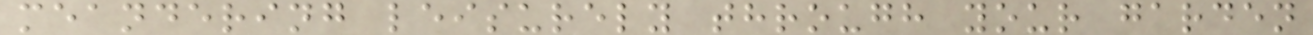meandering leisurely through your garden
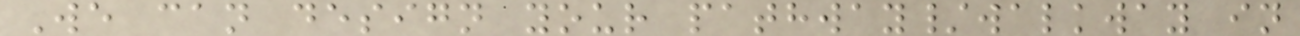We can design your pathway/walkway in
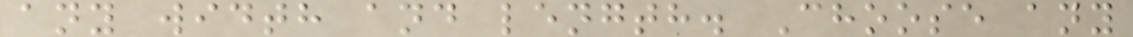any width and length. Choose any
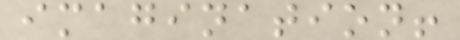imagination!
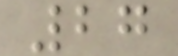27
